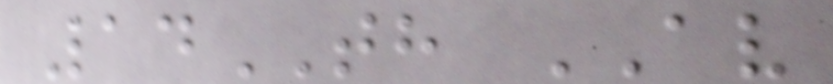14TH AV
